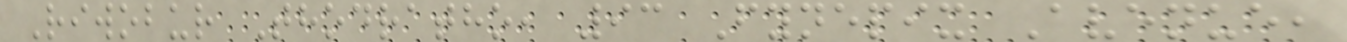Riwobur Thodratho, 93 Fynepix Avenue,
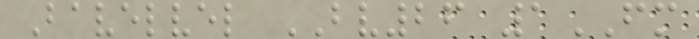Bavelvel BV26 1FM
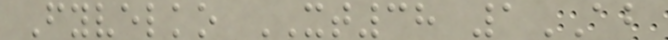Fyvelko XT38 1AB
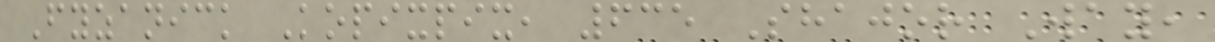Fyzanick Kopixpix, 635 Shajor Way,
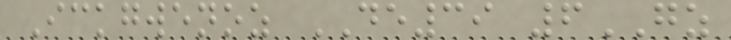Ickgwenoz DE39 6GZ
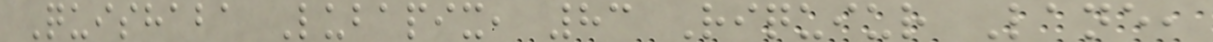Quishaba Lubapix, 83 Riquiur Lane,
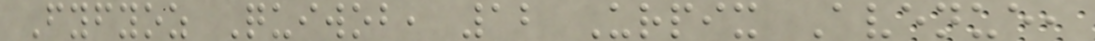Fyfyoz Quiwob, 12 Urpix Avenue,
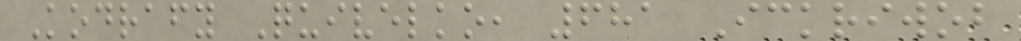Kodrafy Quivelko, 681 Ickriwob
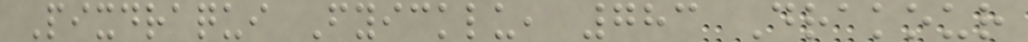Pixdraqui Fyicklu, 783 Drakour
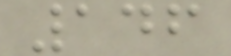146
